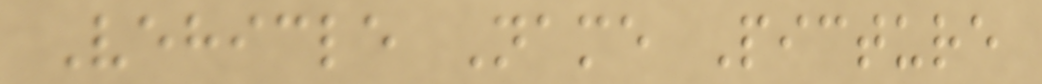Vehicle Name Picture
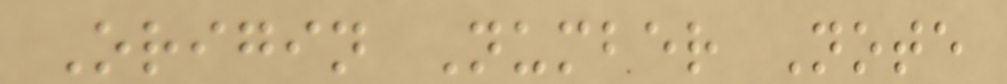Origin Number Note
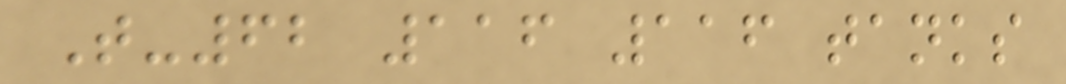T-62 116 116 tanks
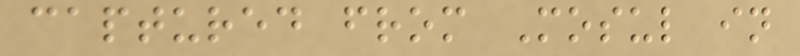captured from Mosul in
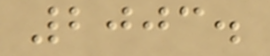2003.
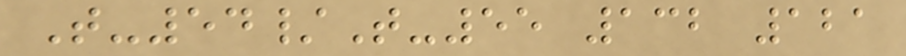T-54/T-55 132 121
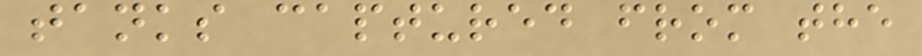tanks captured from the
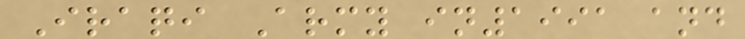Iraqi Army in1991 and
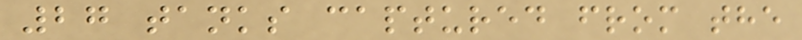27 tanks captured from the
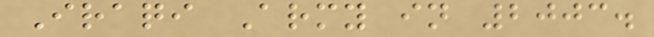Iraqi Army in 2003.
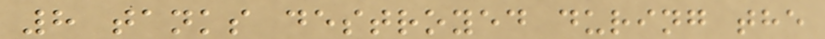8 tanks destroyed during the
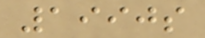1990s
